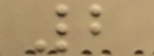2
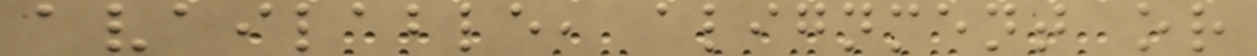available, alignment or
